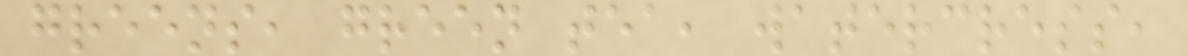greens, green tea, watercress,
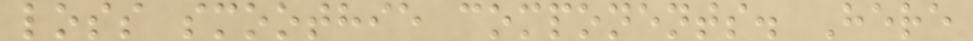loss smoothie components. Here
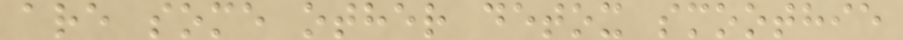are some other detox smoothie
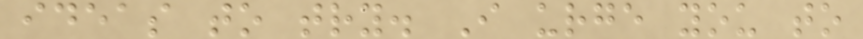ideas to try. I urge you to
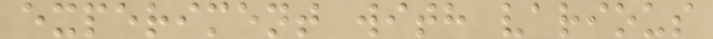experiment with various
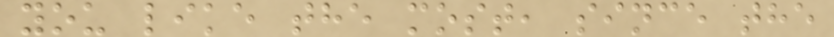you like the most, since the
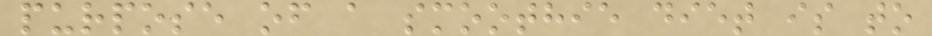purpose of a smoothie diet is to
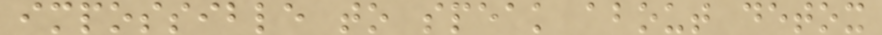impossible to speak about detox
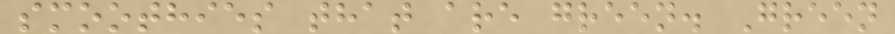smoothies that are green. Green
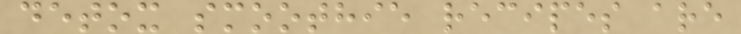detox smoothie recipes are
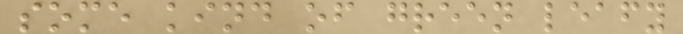some kind of green leafy
